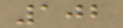102
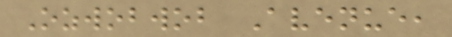Ozwobwob Avenue,
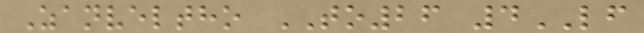Zanveltho TO26 4LF
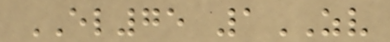EL75 1ZV
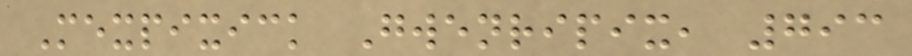Mexpixick Gwenripix, 793
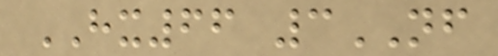HX66 3NF
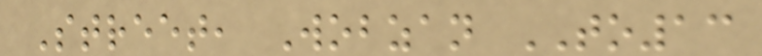Street, Wobzan TO13
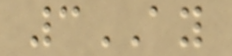3AY
